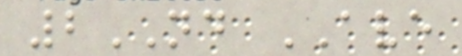2ND AVE
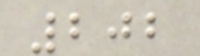202
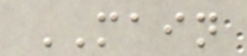MAIN
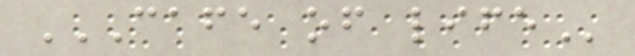CAFE OF LIFE
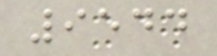9544
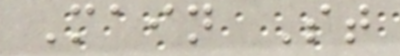Main St
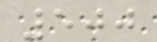500
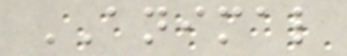ANIMAL
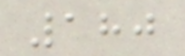180
